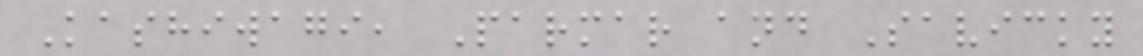Kashiwagi, Parmar and Savicky
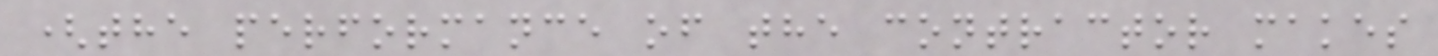(the performance of the contractor makes
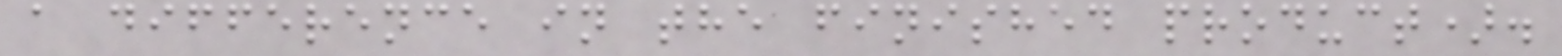a difference in the finished product).
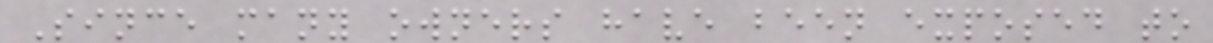Since many owners have been exposed to
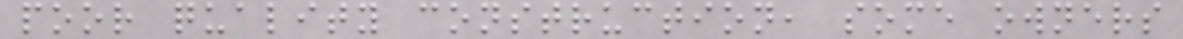poor quality construction, some owners
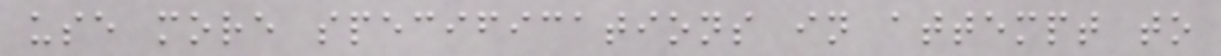use more specifications in attempt to
